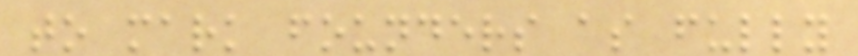to mark founders as fully
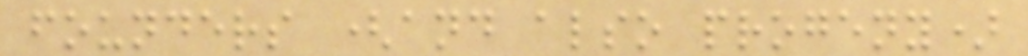founders (and also progeny)
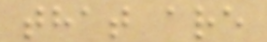that are
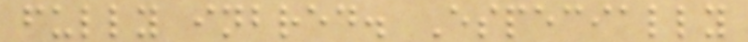fully inbred. Especially
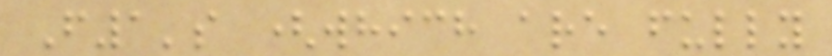F1's (which are fully
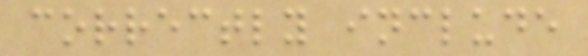correctly include
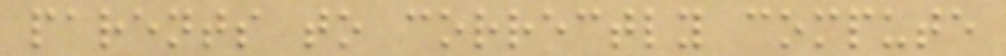parents to correctly compute
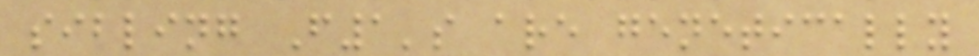sibling F1's are genetically
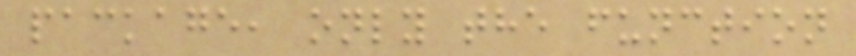package, only the function
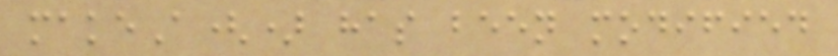makeA() has been modified
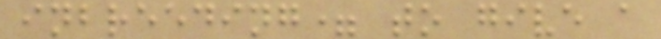inbreeding= to give a
